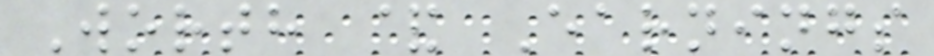Worth & Earnings
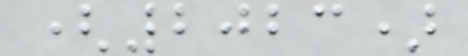(2023)
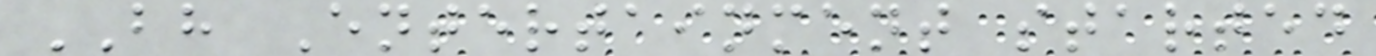BH Entertainment started
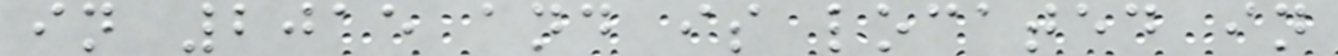in 2015 and is located in
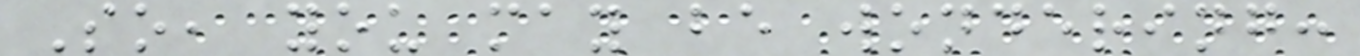So, you may be wondering:
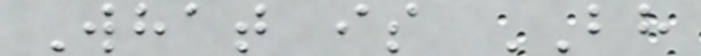What is BH
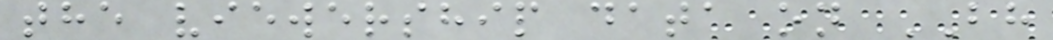the viewership data on BH
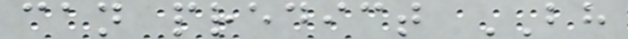can predict BH
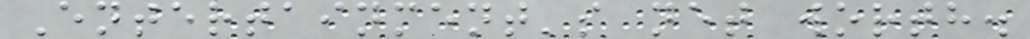Entertainment's net worth.
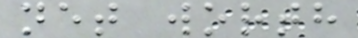net worth
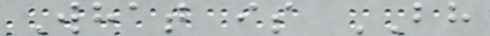What is BH
